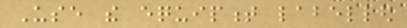Use the equipment labelled
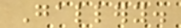Gallery.
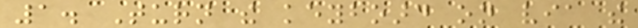1. Turn the keyboard on via the
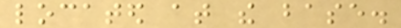located at the base.
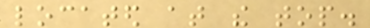located at the top.
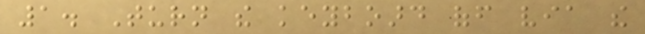1. Turn the keyboard off via the
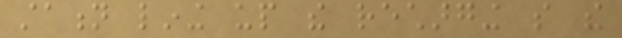station lining up the recharging so the
